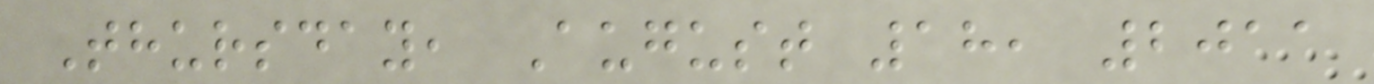Thursday, August 18, 2011
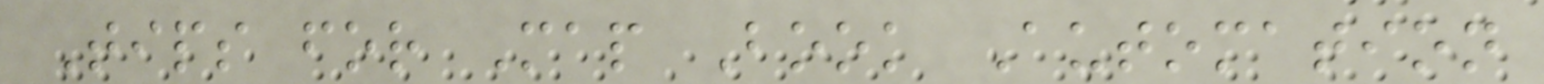Tips for Map Book Automation
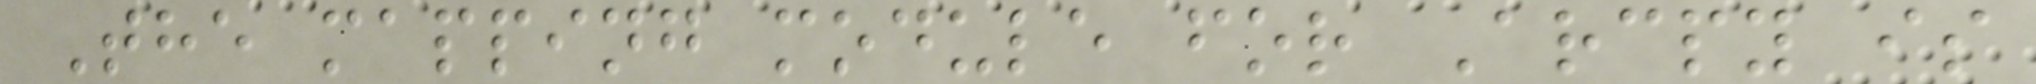The mapping module for Arcpy is
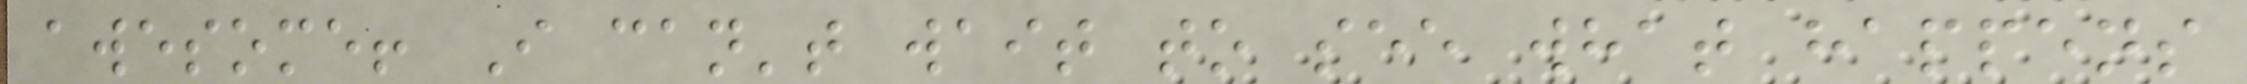awesome! I can't wait to see what happens
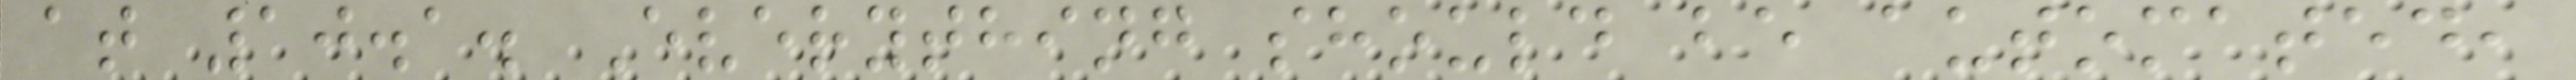at 10.1. Everything should be automated,
